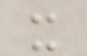x
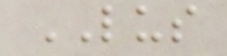LUS
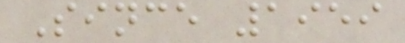Since 1959
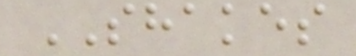SHAKES
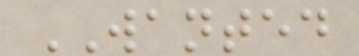WANTED
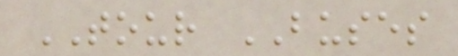TOUR BUSES
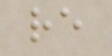re
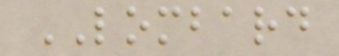LOMBARD
